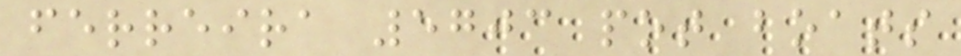ferreira 5703 pot boats
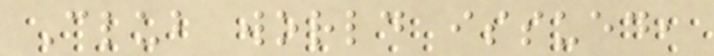Club world issued,
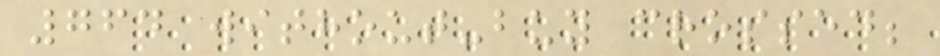764 without-buy crossed;
